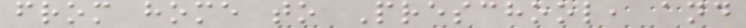from home to Preschool, and
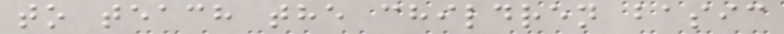to teach the children basic
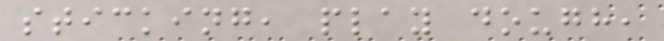sticking, play dough,
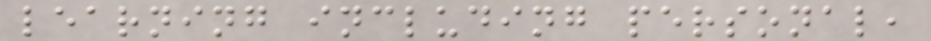learning including personal,
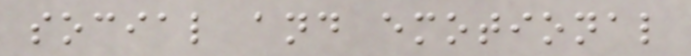social and emotional
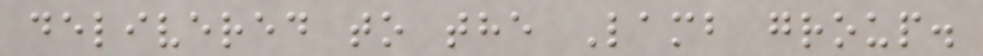delivered to the Lamb group.
